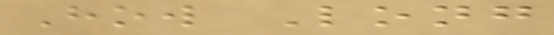How Long
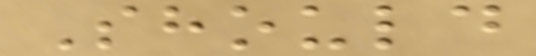Should
